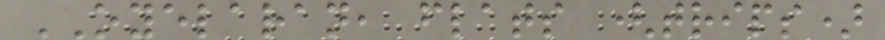OYELARAN, flats (trips)
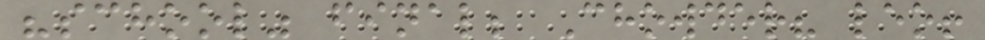"school" final; Chowder? leo!
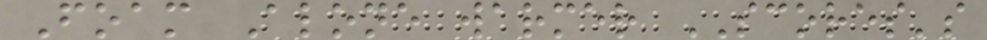Foam Alone warmer SCORES's
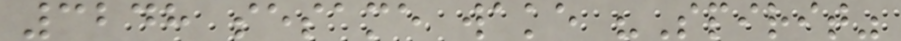3248 sesame wake "Spirit"
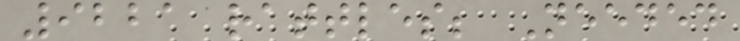9221 rattles; Needed
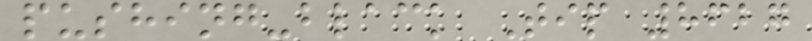pushing-black Tip 8627
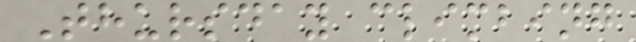Thursday climbing
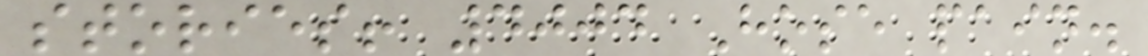stories! 4004 Hose pain.
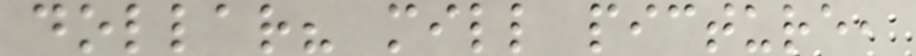dollar? mill picture,
